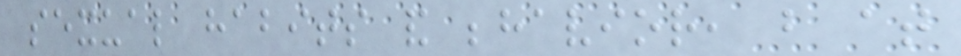sexual habits and behavior, but at
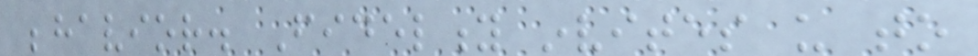behavior. Fidelity invites us to
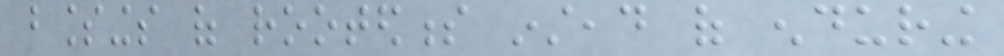blessings of rootedness instead of enduring
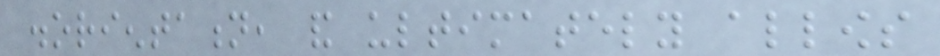disorientation, and ultimately allows
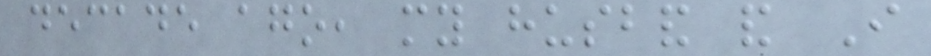decade ago, my husband and I
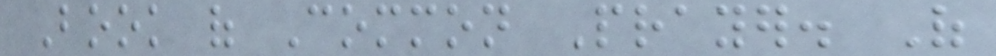Book of Common Prayer. Of
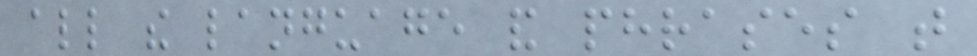all the language and phrases that
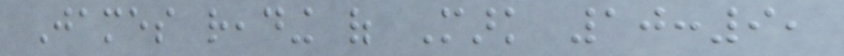James reading of Mark 10:9,
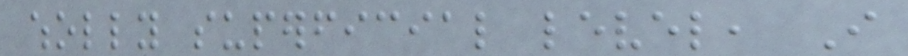wholly superficial level, I
